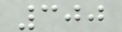300
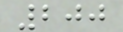200
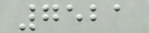7521
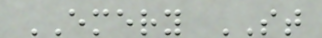EMERY ST
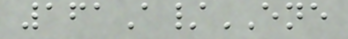161A/ENE
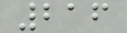216
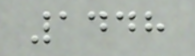1448
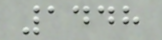1448
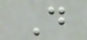D
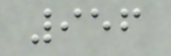956
